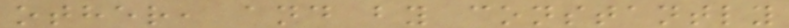other, and by constantly
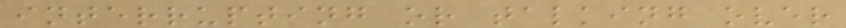interrupting or talking over
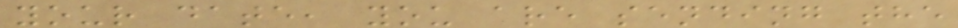your date, you are sending the
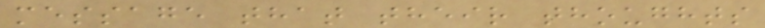message that their thoughts
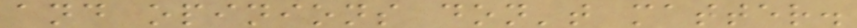and opinions don't matter.
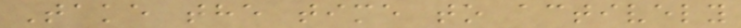Take the time to actively
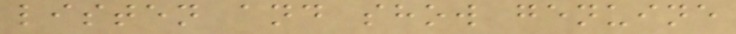listen and show genuine
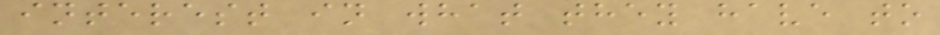interest in what they have to
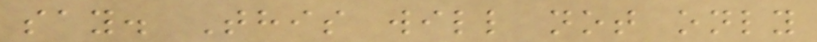say. This will not only
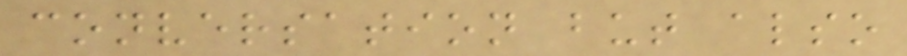conversation but also
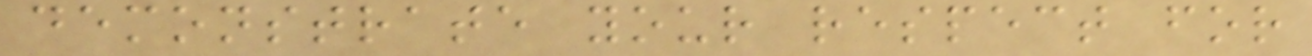demonstrate your respect for
